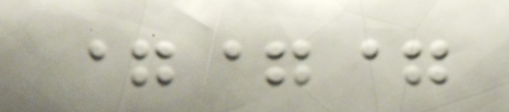===
